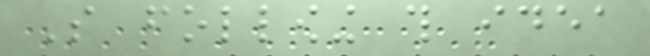So following this idea
